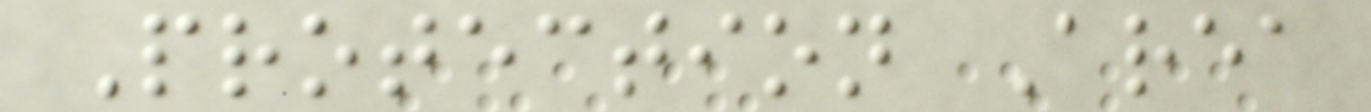Protection Area
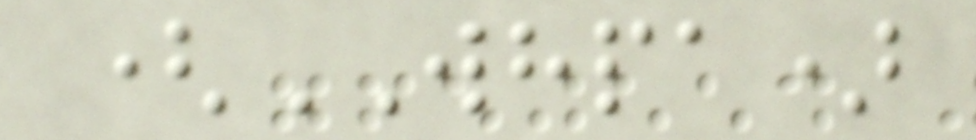(WHPA)
